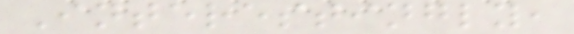Interestingly,
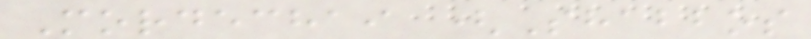Mordechai (Shabbos
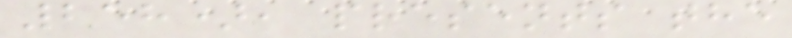258), presents the
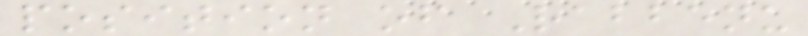position of Rabbenu
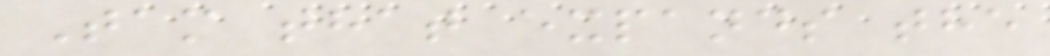Tam that expands the
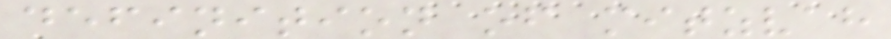definition of mitzvah
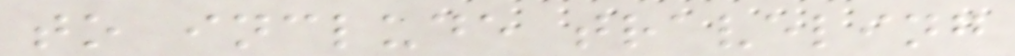to include traveling
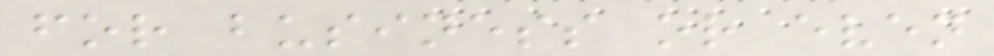for business or even
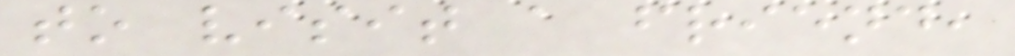to visit a friend,
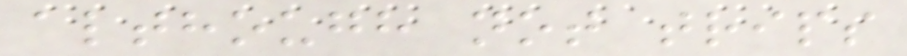although not trips
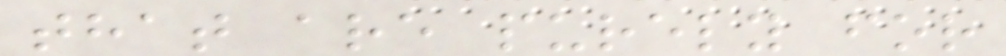that are purely for
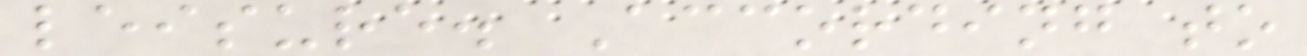leisure. According to
